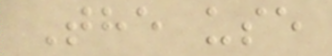The use
